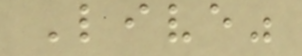Live"
